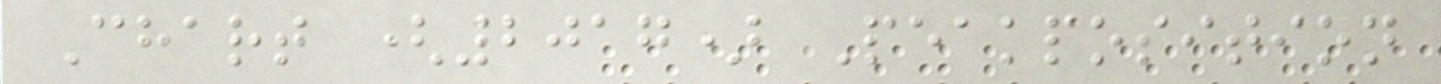Chart (2017) Peakposition
